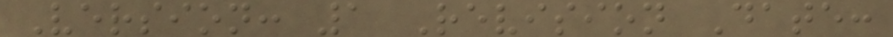Version: 1 Revision Date:
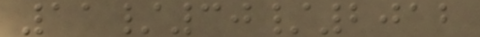11/30/2012
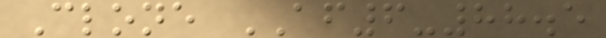Clone AF6-88.5
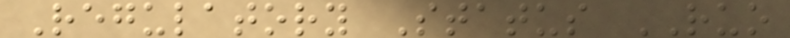Regulatory Status RUO
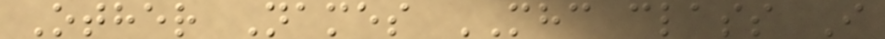Other Names MHC class I
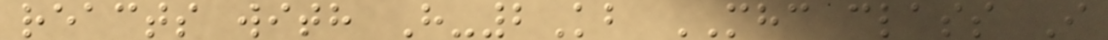reacts with H-2Kb MHC class I
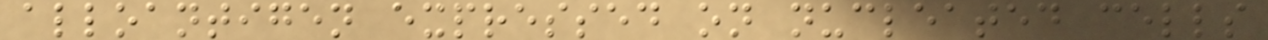alloantigen expressed on nucleated cells
